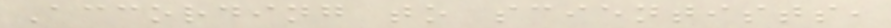According to scientists,
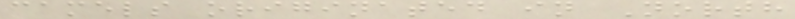camels originated in North
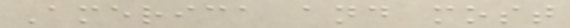America and most
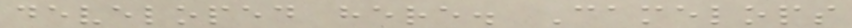developed here. Camelops
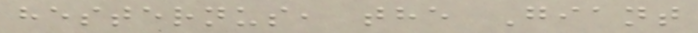hesternus, the Giant
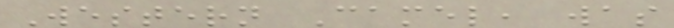Western Camel, was
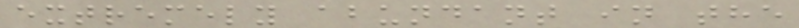extremely abundant in the
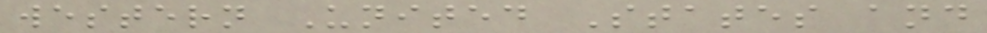western United States and
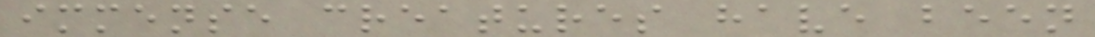immense creatures have been
